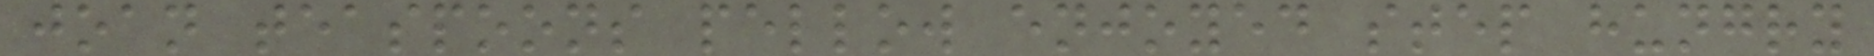joan teaspoons pellow enjoyed step hungry
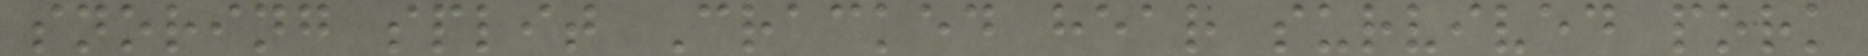snoring split Cracked hear survived pork
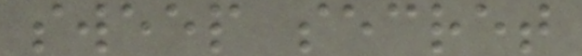sweep secret
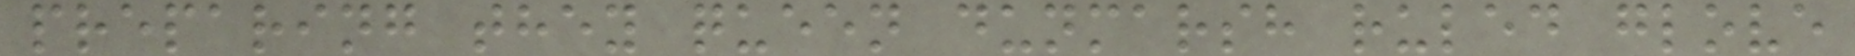preparing they queen dunmarsh ruled glove
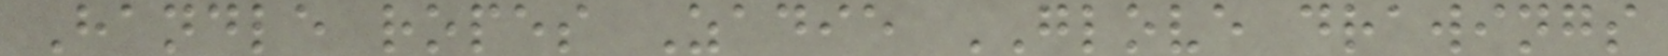Handle ropes Zadie GLOVE drawings
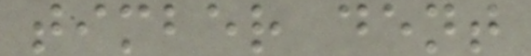timber dent
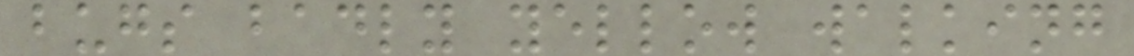bugs badly yellow walking
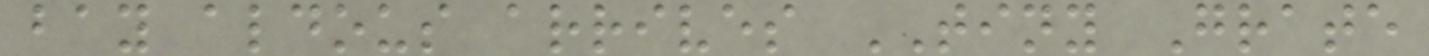bay aldous arrives TINY Grate
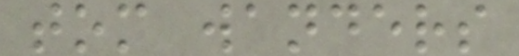tom wanders
